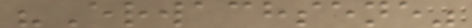"Erwachsene"
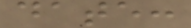date:
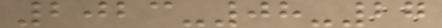2023-08-27
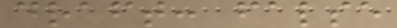draft: false
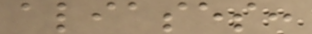aliases:
